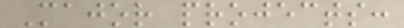Major projects:
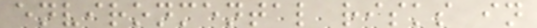environmental risks in
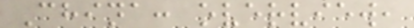China: overview,
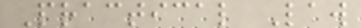Practical Law
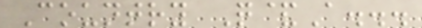Country Q&A...
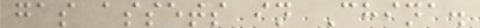gas assets in China.
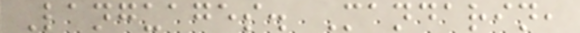Languages. Mandarin,
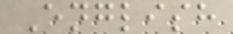English
